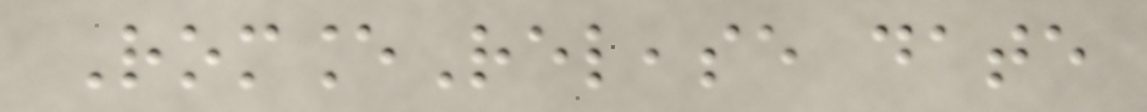RomanceRelease date
